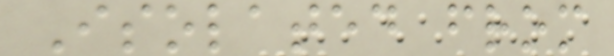Isolated from
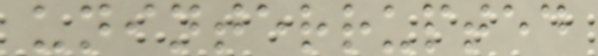uninterrupted
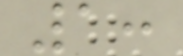1:
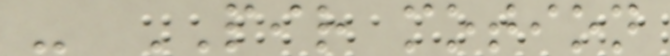- PIR motion
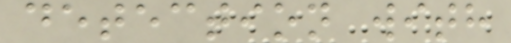detection with
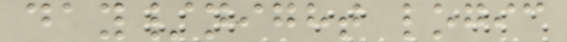day/night logic
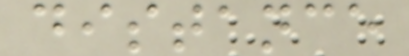distance
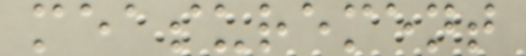measurement
